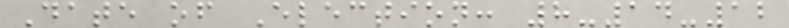Date of Election: 8-14-12
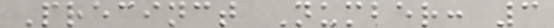Precinct Number: 3
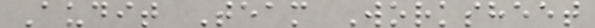Audit Team Worksheet
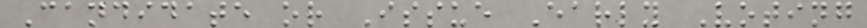Candidate or Issue Early Voting
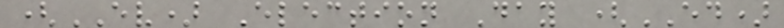(EV) Election Day (ED)
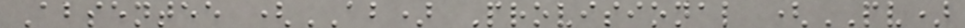Absentee (AB) Provisional (PV)
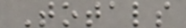Totals
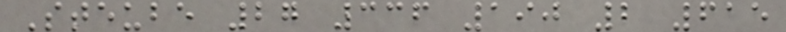Steube 27 336 190 2 615
